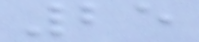25
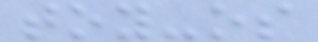toy-os
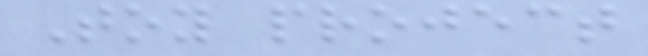Toy project
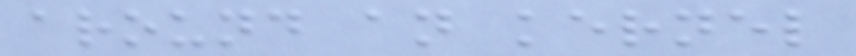around an kernel
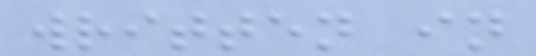written in
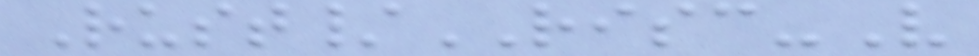Rust/RISC-V
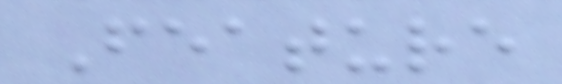Feature
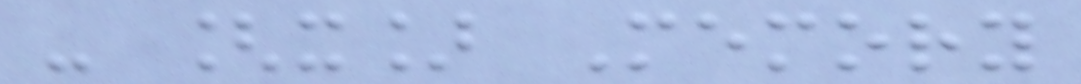- [x] Memory
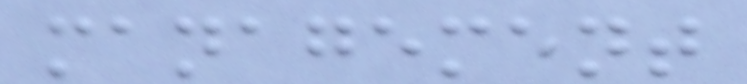management
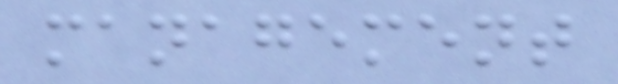management
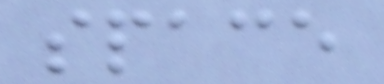space
